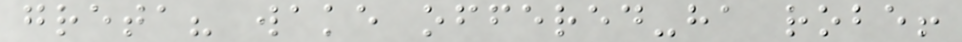greta? wake offered-ha robe!
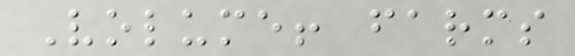Volume! farms
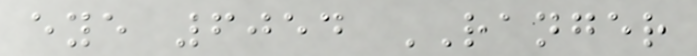eye 6054 RANGER
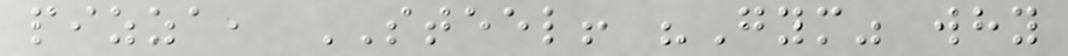pizza, STEEL! "Gym" why
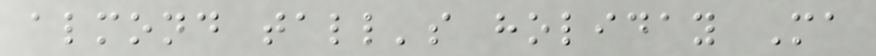almond tall's holiday Ma
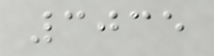3035
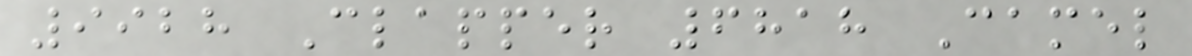9928 Clapper 6818 Camel
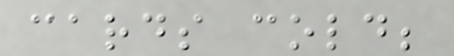cards cold;
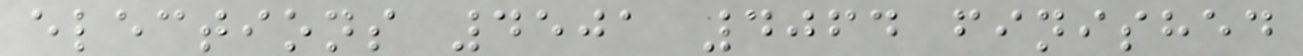elections 4501 4064 finished
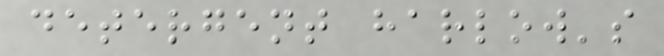detergent harlow's
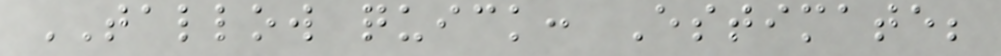TALLOW quick: Estimate;
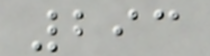293
